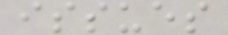issues
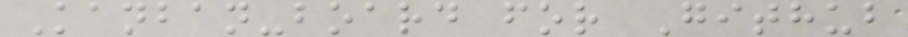Kanban-board for Github
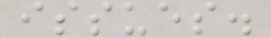issues.
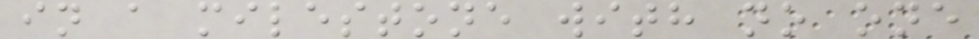in a milestone with no one
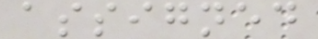assigned
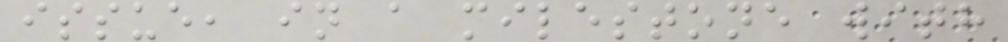issue, in a milestone with
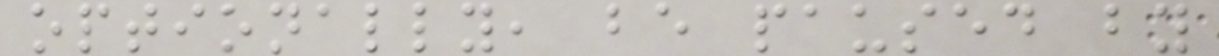optionally, be paused by
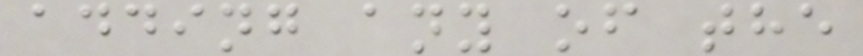adding any of the
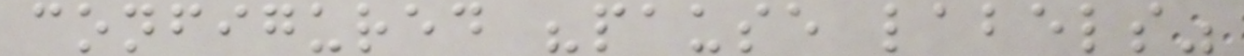configured "pause labels"
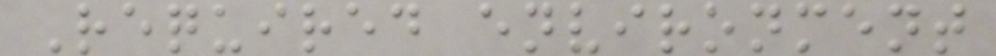Required environment
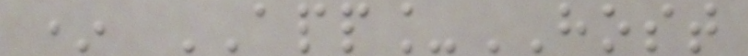* APP_HOST
